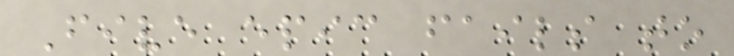Five epic fails to
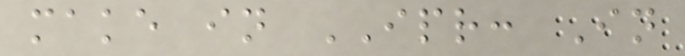make in IPR: In
